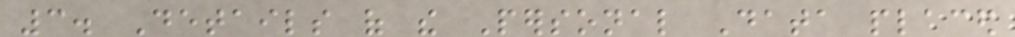3. Details of the Personal Data placed
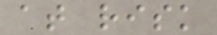at risk
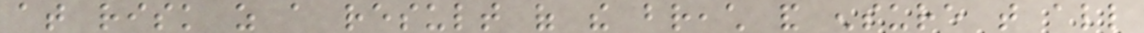at risk as a result of the breach and ensure that all
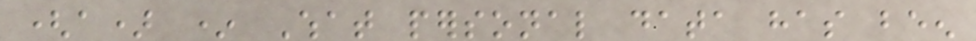(a) * What personal data has been
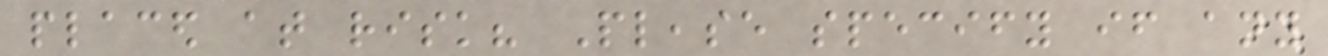placed at risk? Please specify if any
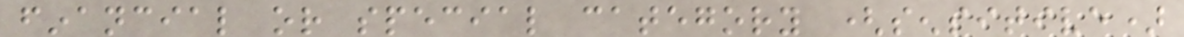financial or special category (sensitive)
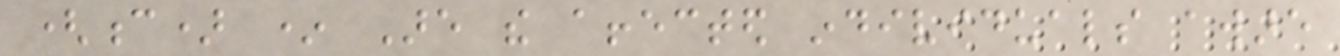(c) * Are the affected individuals aware
